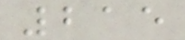215
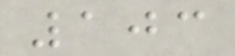103
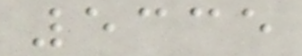5335
